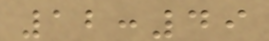12:49
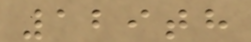129th
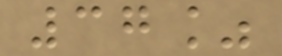37%
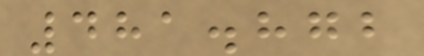481.872
